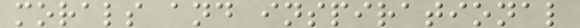morals and inspirational
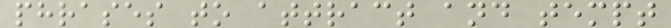phrases to attract and tempt
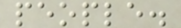people.
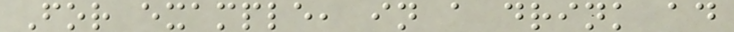For example, in a drink ad
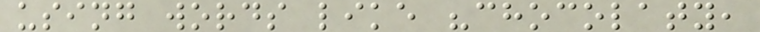using words like "chocolaty,
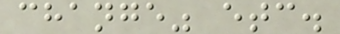change" etc.
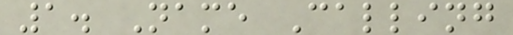1. Name Calling
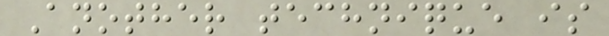Another technique is
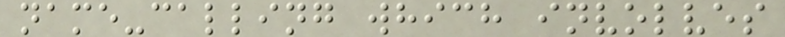name-calling which involves
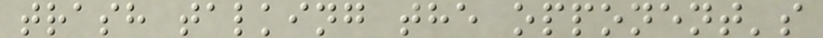trash talking the opponent's
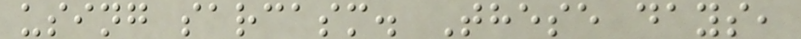using sarcasm. These days,
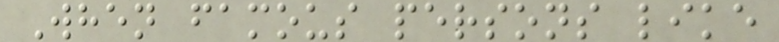When famous persons like
